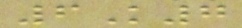6K7
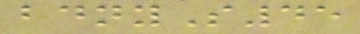bdnyS45
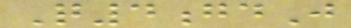Q4gdJ
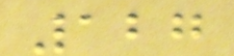127
